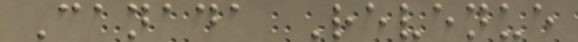Canada Revenue
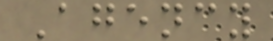Agency
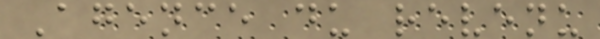Agence du revenu
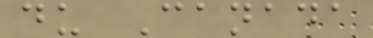du Canada
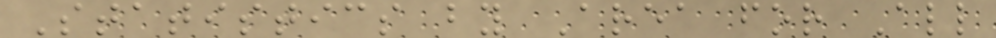Statistics by Area for All
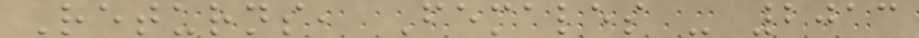Returns, Females - 2013
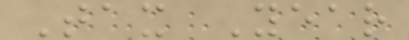Tax Year
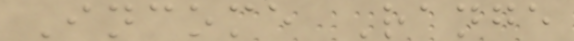Income Range
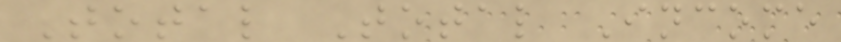Total Total Income
